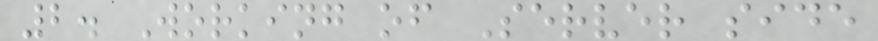2. Working of Server side
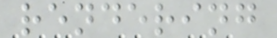rendering
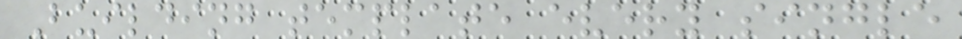Building template every single
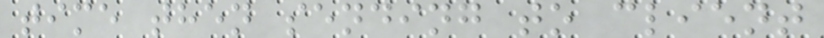time then sending to client
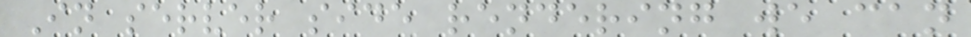In server side rendering we can
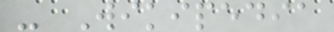- Wikipedia
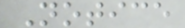Notice
